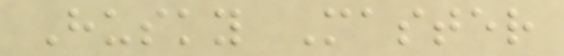Husky Master
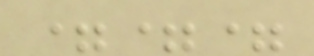===
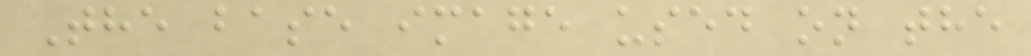The base image used on the
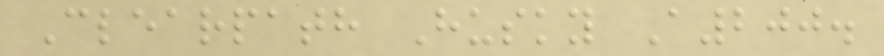Clearpath Husky A200.
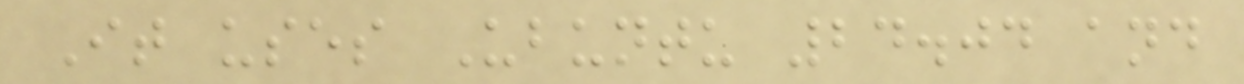It uses Ubuntu 24.04 and
